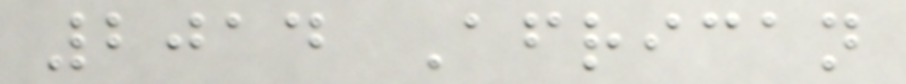2014 African
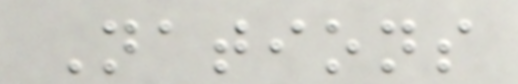Nations
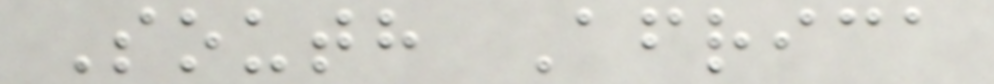South Africa
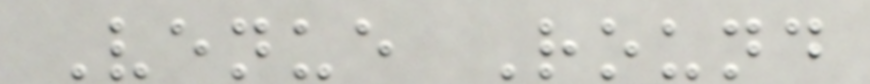Venue Round
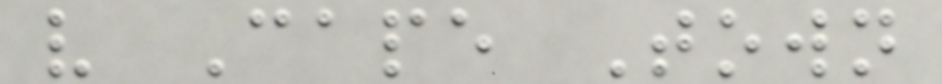v Cape Town
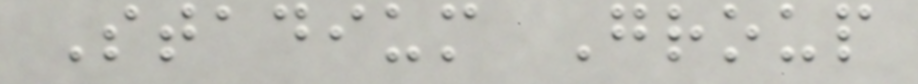Stadium Group
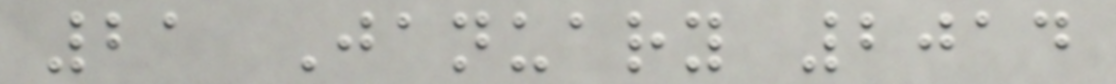21 January 2014
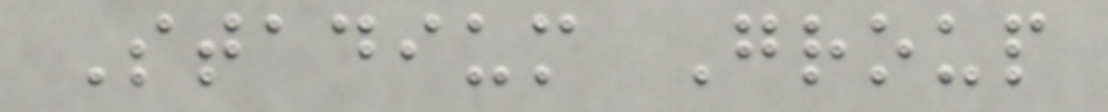Stadium Group
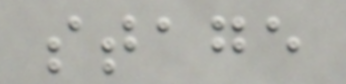stage
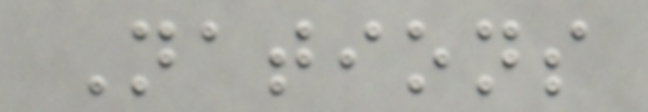Nations
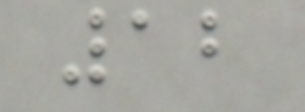12
